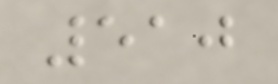510
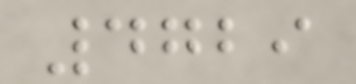4729
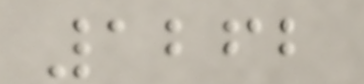1262
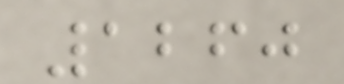1260
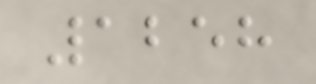1258
